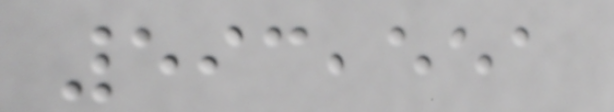593,551
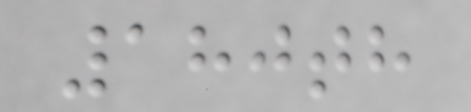180th
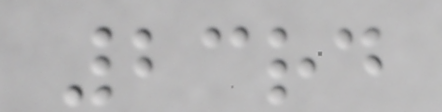23rd
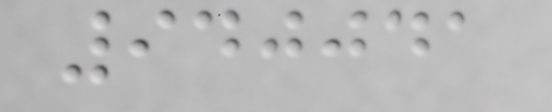940041
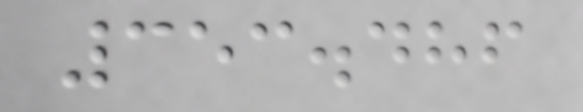353.486
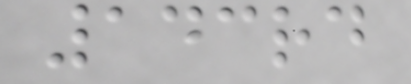143rd
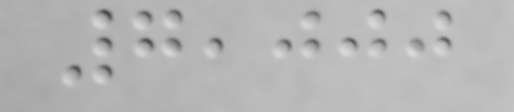7,000
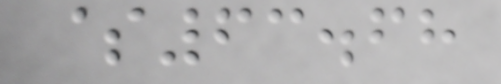$63.68
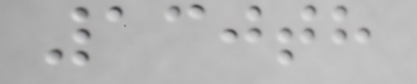130th
